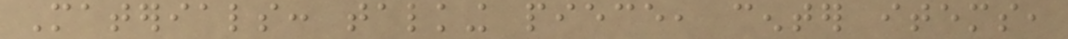Materials: talking piece, center items,
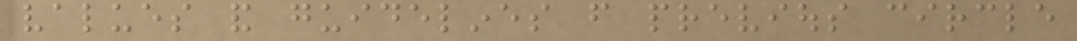values and guidelines from previous circle
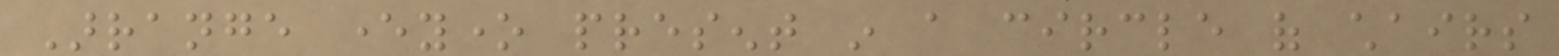Arrange everyone present in a circle of chairs
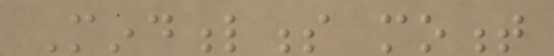Mindfulness moment
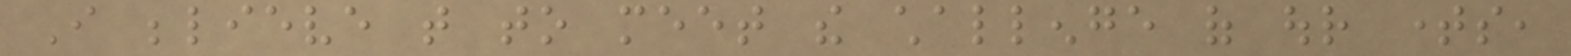I believe that to meet the challenge of our times,
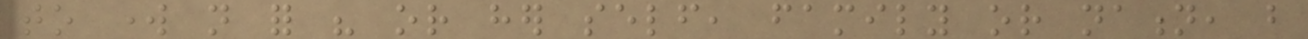to work not for his or her self, family or nation, but
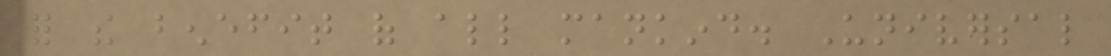for the benefit of all mankind. Universal
